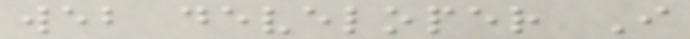web developer I
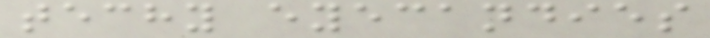techy eyecandies
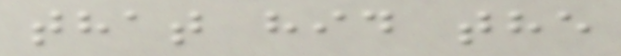that hid the
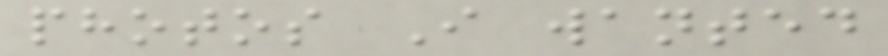photos I wanted
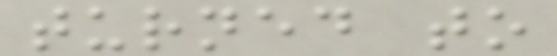turned to
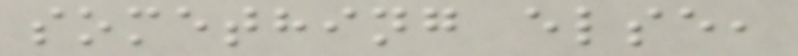something else,
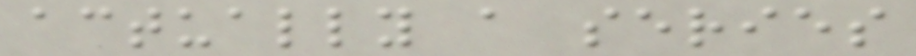actually a series
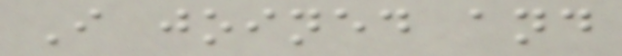I joined and
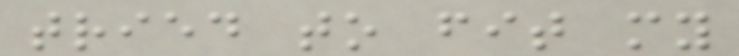tried to fit my
